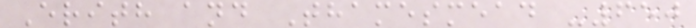Erith and Thamesmead -650
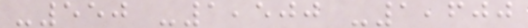-550 -1,500 -1,600
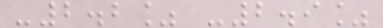-2.2% -2.9%
